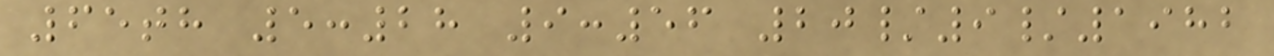65th 5:28 9:56 20/9/1982
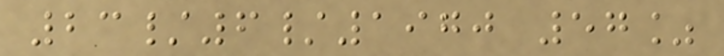23/6/1970 57%
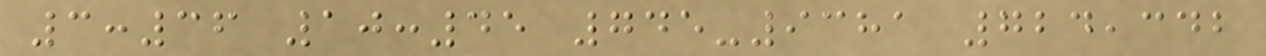3:36 10:45 745-9381 724,342
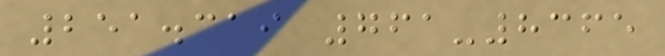251.319 761-8365
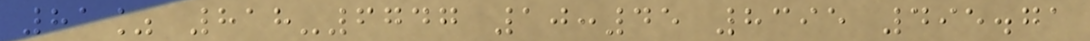81% 818-6747 10:45 8395 495.71
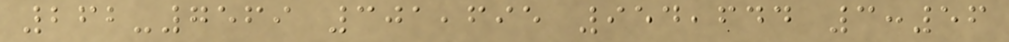262-7569 301,695 954,644 3:56
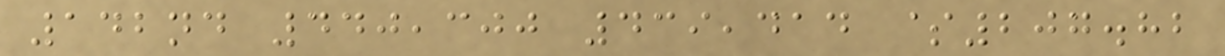142nd 440,300 439,414 $207.82
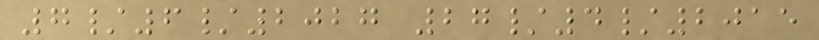7/6/2027 27/4/2015
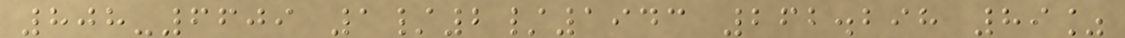808-6609 1/2/1943 262.298 89%
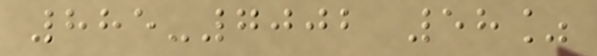885-7002 58%
